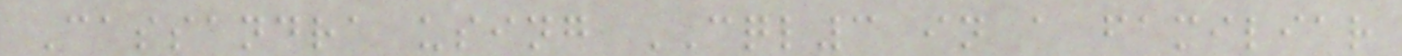Cassandra using CQL3 in a familiar
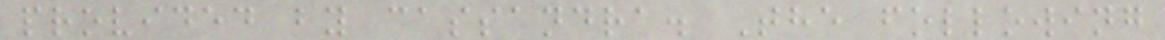provided by cassandra. The following
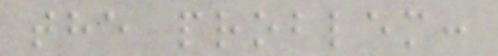the problem:
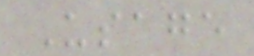Usage
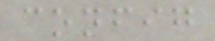config
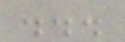...
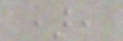),
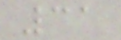31
